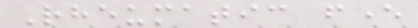Rheumatic fever
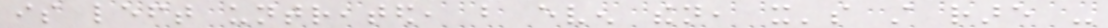is left untreated, but even then, it's still rare -
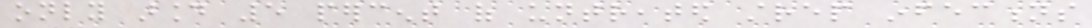only around 5 percent of untreated strep infections
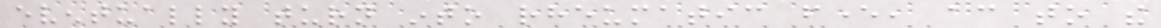eventually turn into rheumatic fever, according to the
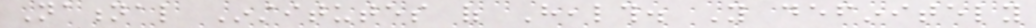National Institutes of Health. You definitely
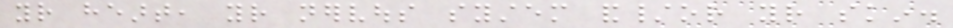your heart, your nervous system and/or your skin.
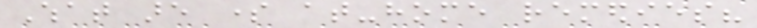What are some at-home remedies?
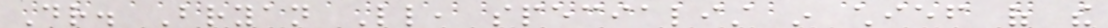Dr. Bryan Little, specialist in chief of the
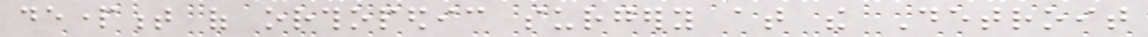department of orthopedic surgery at the Detroit
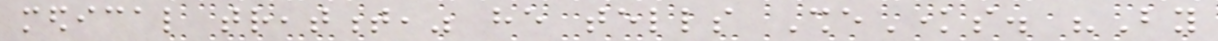medical treatment," he tells SheKnows. "By
